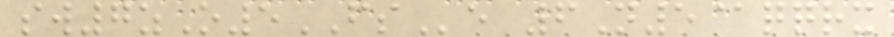sw7zO5FSe 6N5@qqrx
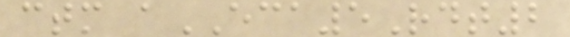ctm aECA5Rdt2
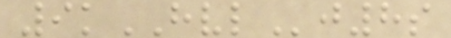9kHVLj8s
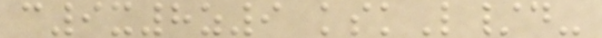c9x8z9 kskL/d-
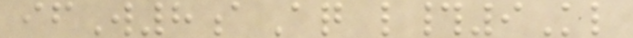ifW8aAq l#9Kl
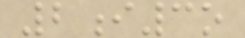2i3o
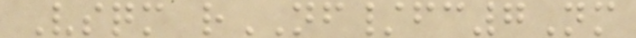Vsqm rNF/fc7Nm
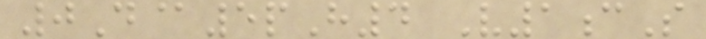0D@5pH4 V1cS
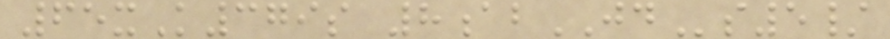65xK379s 8abJDs5/
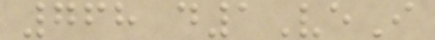768 d1VeI
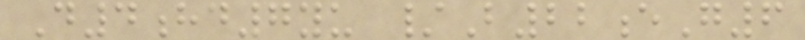D4hd7yu /B22eG6
